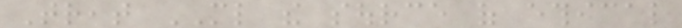Treat ML the source of ethical
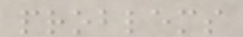problems
